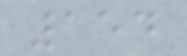154
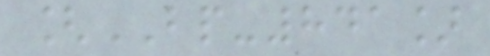[BP-841]
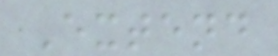Extend
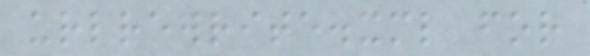urlrewrite.xml for
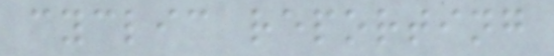cyclic reporting
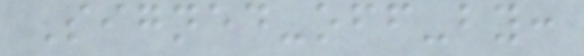Signed-off-by:
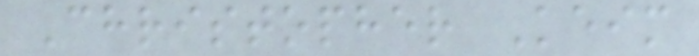Christopher Keim
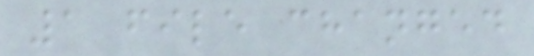1 file changed
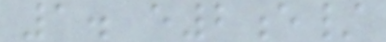1. e2e/
